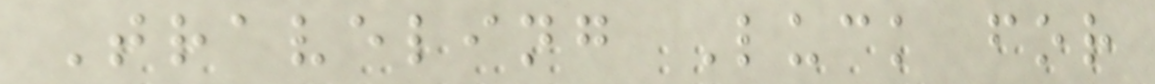Traveling Luck for
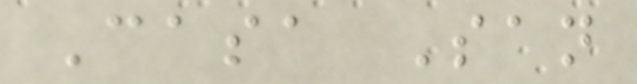Casa San
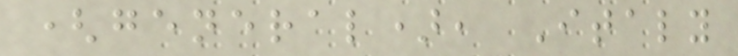(general), Italy
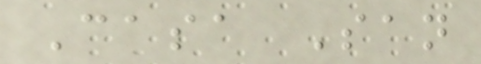Casa San
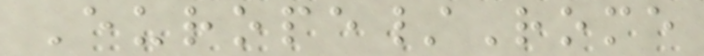Europe/Rome
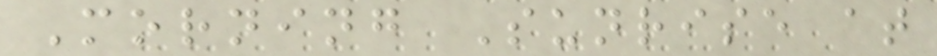Morning Sunrise at
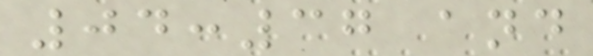04:37 and
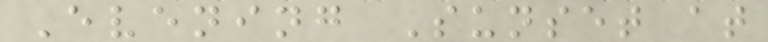Evening Sunset at
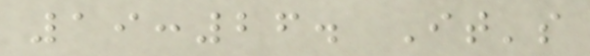19:26. It's
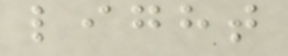light
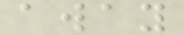away
